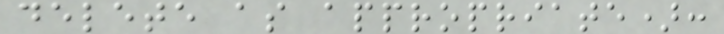delete as appropriate):
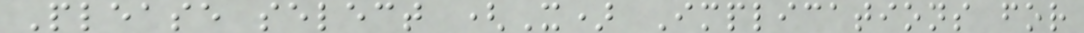Please select (X) Implications for
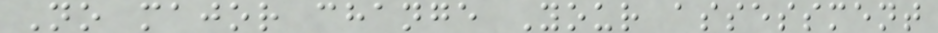No major change Your assessment
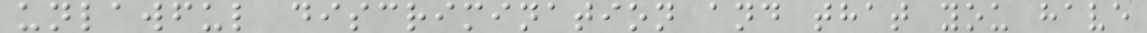unlawful discrimination and that you have
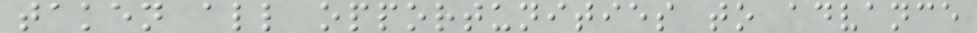taken all opportunities to advance
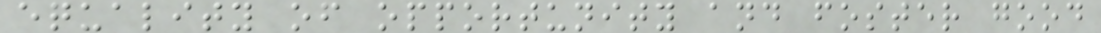equality of opportunity and foster good
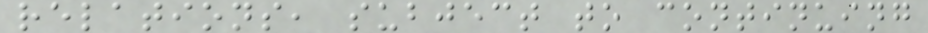relations, subject to continuing
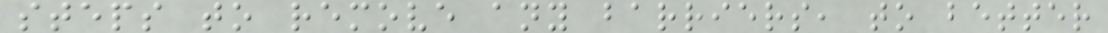steps to remove any barriers, to better
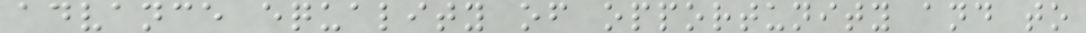advance equality of opportunity and to
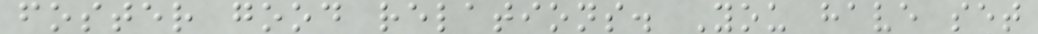foster good relations. You have set
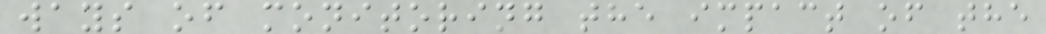ways of monitoring the impact of the
